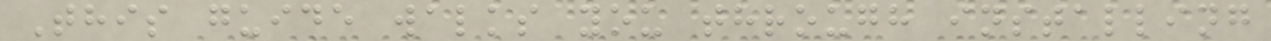This guide walks you through installing
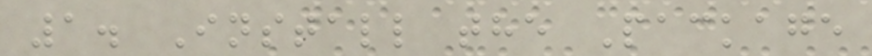1. Install the Package
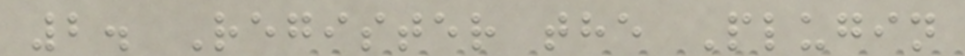2. Register the Plugin
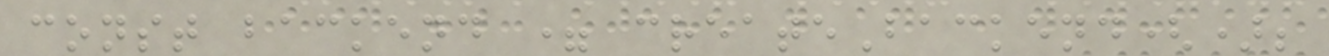const backend = createBackend();
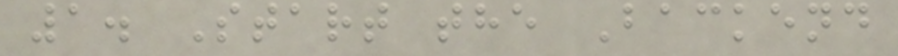1. Start the Backend
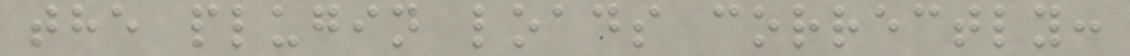the plugin loads correctly:
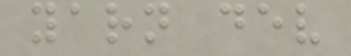yarn dev
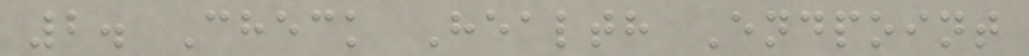2. Check Health Endpoint
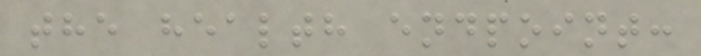the health endpoint:
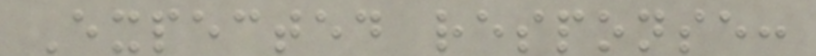Expected response:
